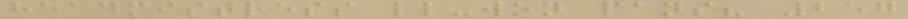headmistress ll-won pans? 257
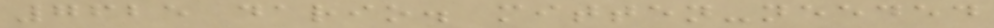7625 dario. mitten-needed
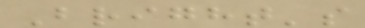Bright's
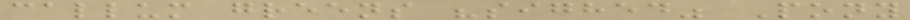callum greens "sighed" Pony
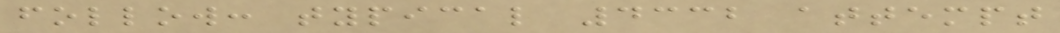follow: typical 4332 attempt
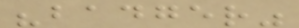"badger"
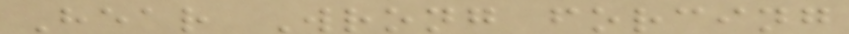Hear Wrong forcing
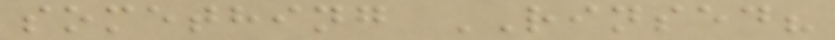something RINSED?
